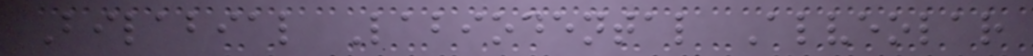Bilabial Labiodental Alveolar
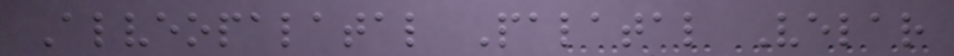Alveopalatal Palatal Velar
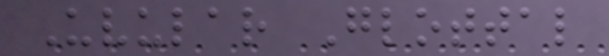Uvular Glottal
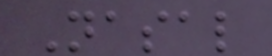Nasal
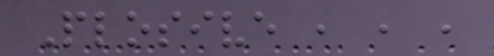Plosive , , ,
